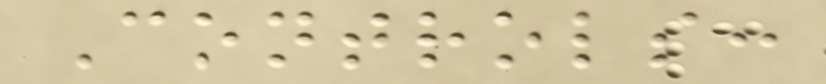Controls:
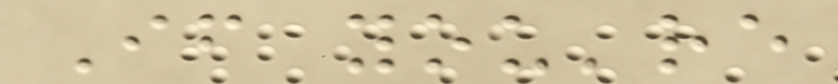If you're
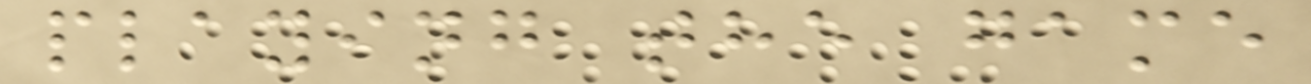playing the game
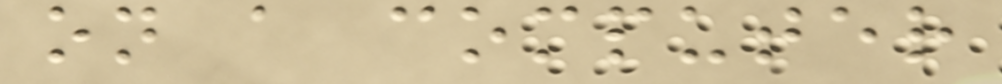on a computer
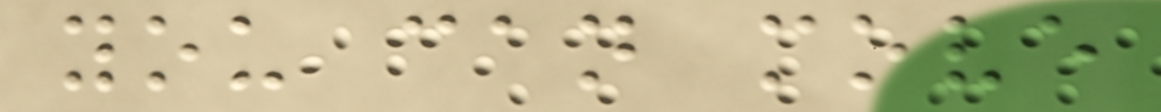you can move
